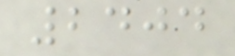2404
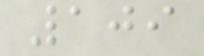109
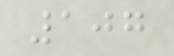107
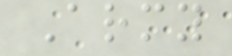Army
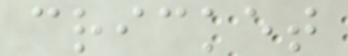cricket
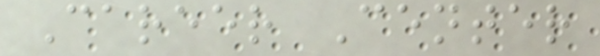Career Center
